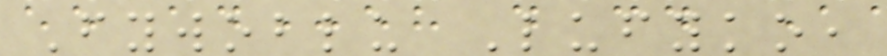Fywoblu Lufyko,
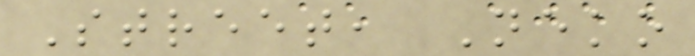Street, Neko
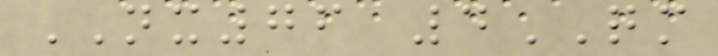NX76 4QM
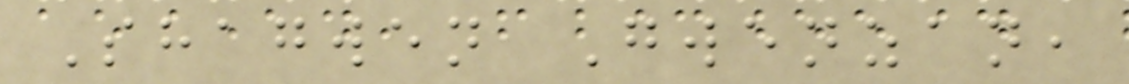Shagwen Gwenzan,
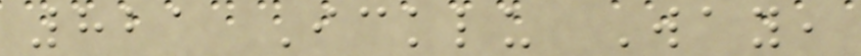821 Icklu Way,
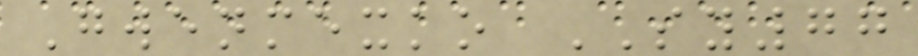Gwenmexko SY77
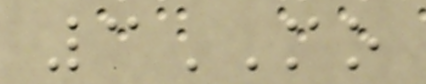3MO
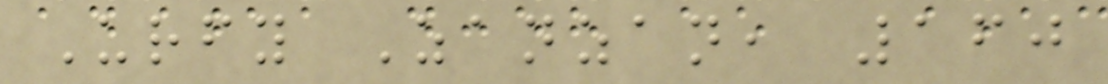Urfy Zanzan, 160
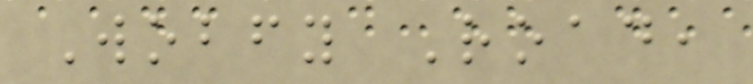Wobfy Road,
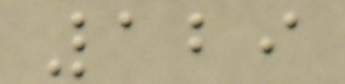129
